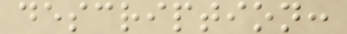description:
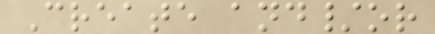Create and/or
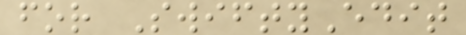for SwiftyEdit
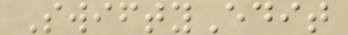SwiftyEdit
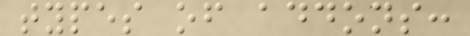types of addons:
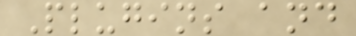Plugins and
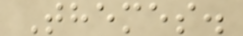Themes.
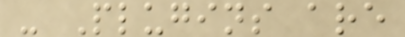- Plugins are
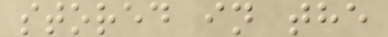stored in the
